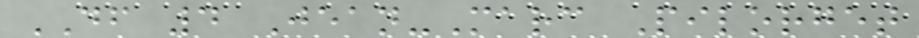DF 4 Jean-Marc Pilorget
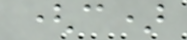(c)
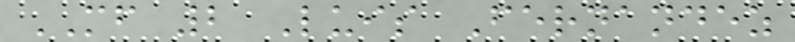MF 2 Luis Fernandez
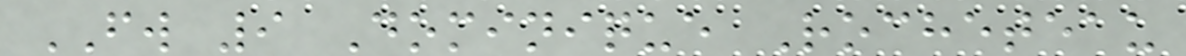FW 9 Dominique Rocheteau
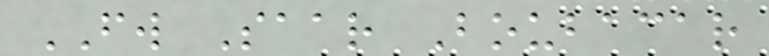FW Saar Boubacar
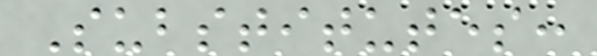Substitutes:
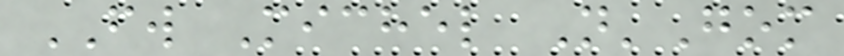FW Michel N'Gom
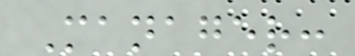Manager:
